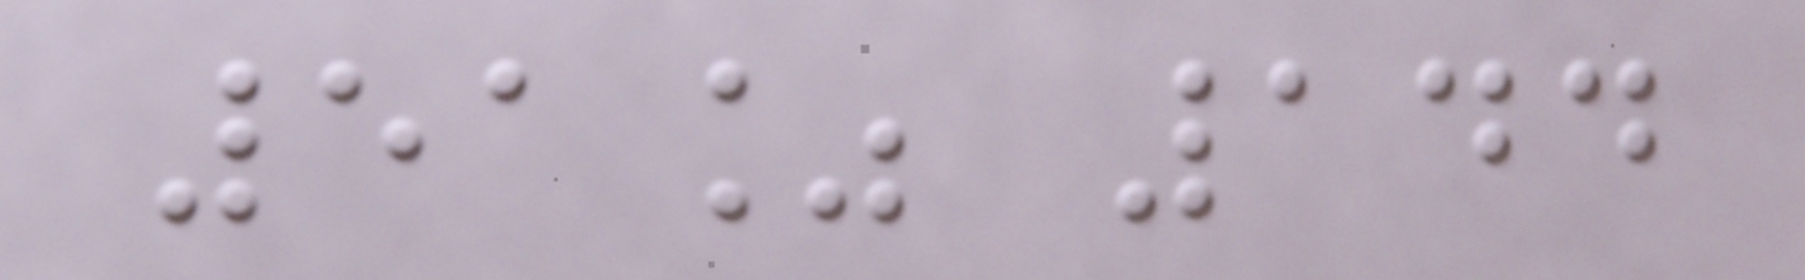51% 144
